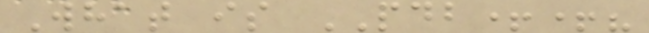What is PDB++?
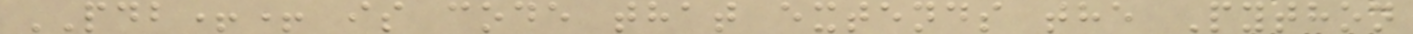PDB++ is code that extends the Python
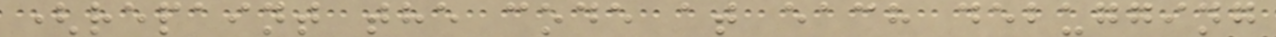(repaint the code at each debugging
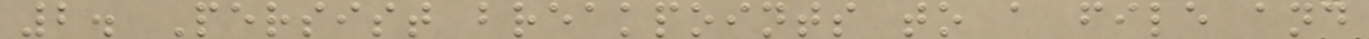2. Persist breakpoints to a file and
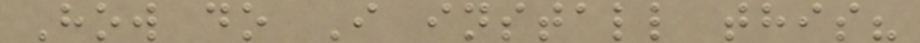How do I install this?
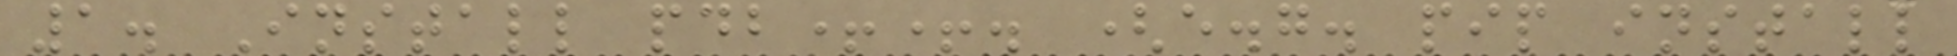1. Install pdb++. (e.g. pip install
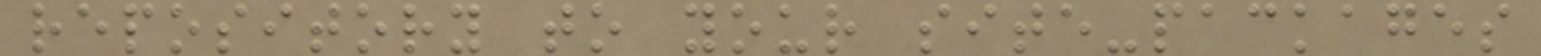repository to your site-packages
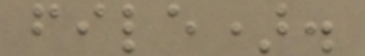file).
